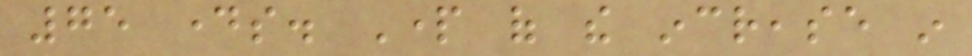75 days. Part of the increase in
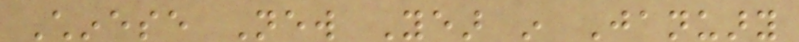Chinese New Year in January
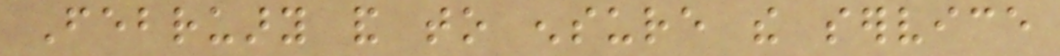February and to ensure the service
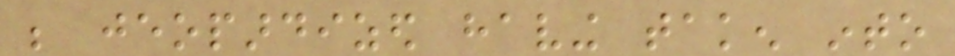be jeopardized having taken into
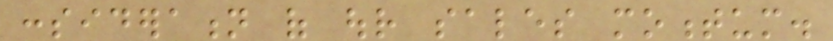consideration of our sales momentum.
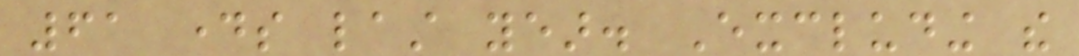61 days last year. Excluding the
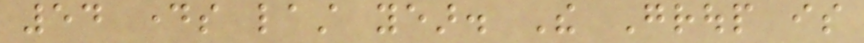54 days last year. The Group is
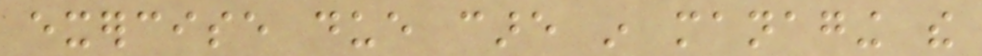exercise due care in managing the
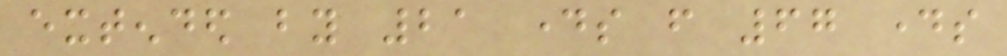extended by 21 days from 67 days
